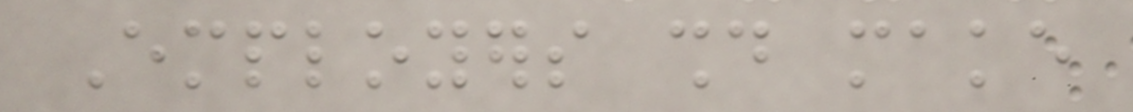Employers should make
